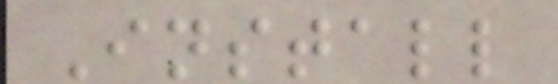Install
